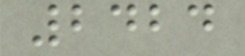2424
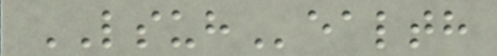LSUHealth
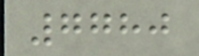7780
